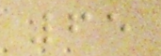65
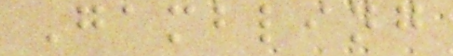Gambling
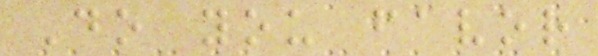Do you favor
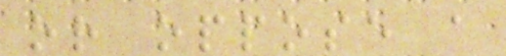or oppose a
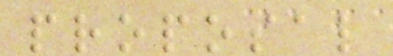proposal
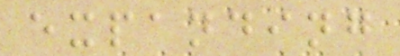expanding
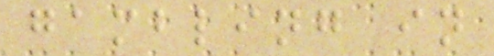gambling in
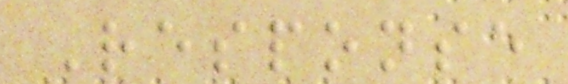Response
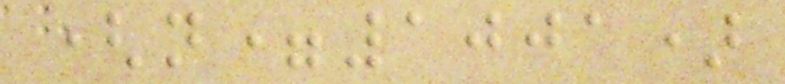(n=1001)
